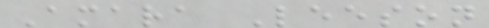Amara Leeson
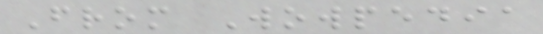From Wowpedia
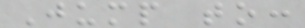Jump to:
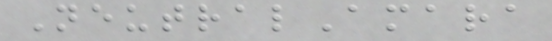NeutralAmara
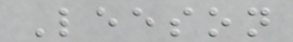Leeson
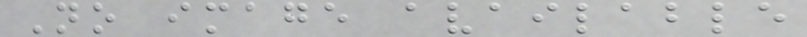No image available
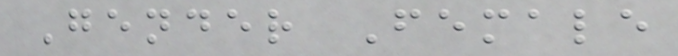Gender Female
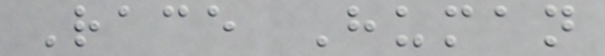Race Human
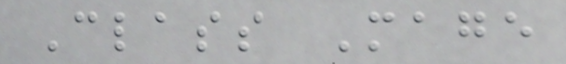Class Mage
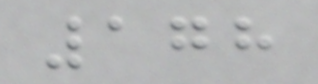178
